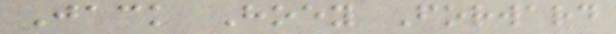Jack Hoey Forward
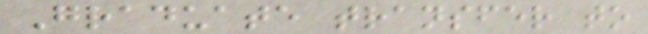Graduate transfer to
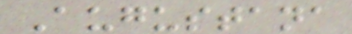Augustana
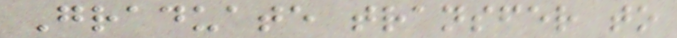Graduate transfer to
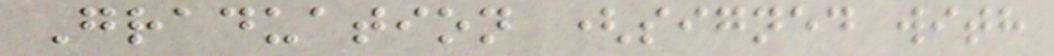Graduation (signed with
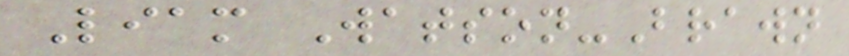Liam Watson-Brawn
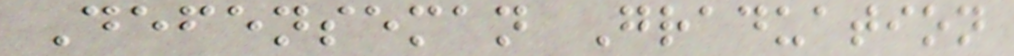Defenseman Graduation
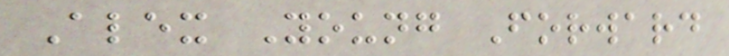Alex Young Forward
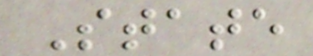State
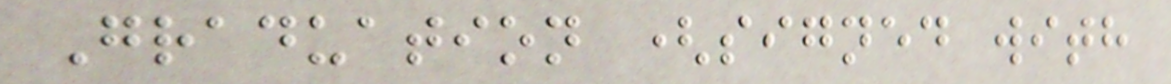Graduation (signed with
